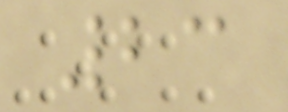23
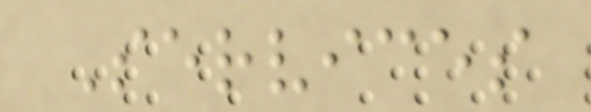Services
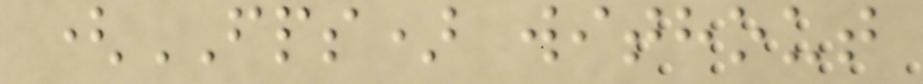(FPS) without
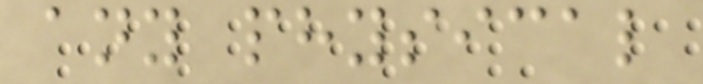any physical
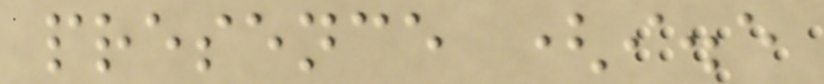presence (i.e
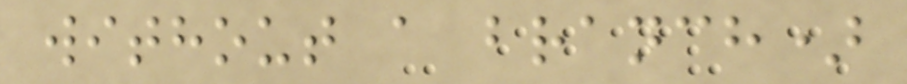without a branch)
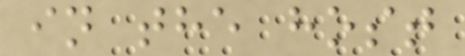in the host
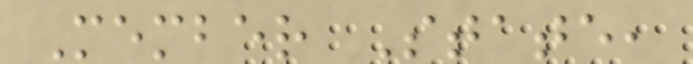Member State,
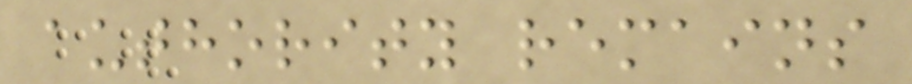authority remains
